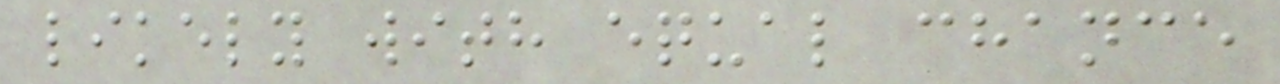likely with equal chance
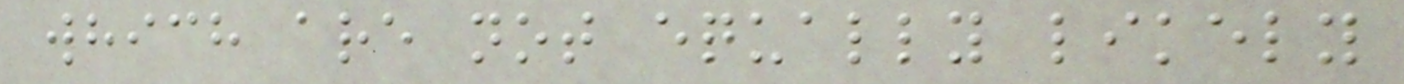which are not equally likely
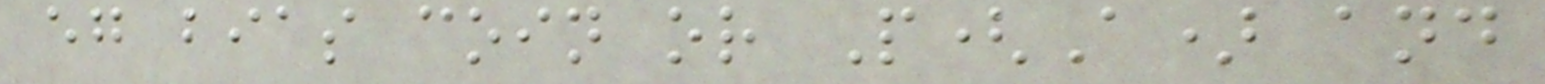eg bias coin or P(A) and
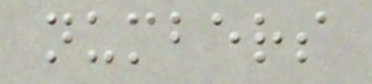numbers
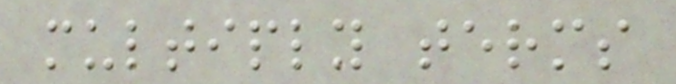multiply terms
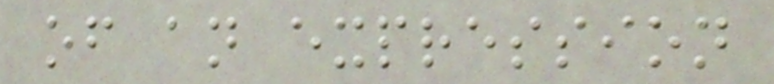of an expression
